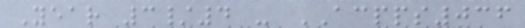Year 3/4 - ACPPS036
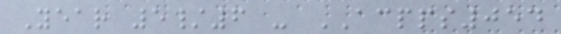Year 5/6 - ACPPS054
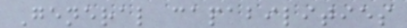General capabilities
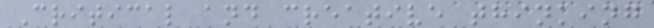Critical and creative thinking
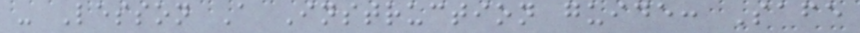- Lesson A Instruction guide: Safe
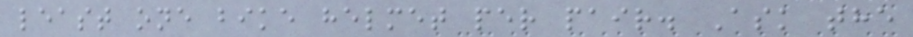least one bike helmet per pair. Ask the
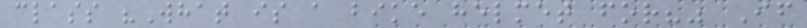class "What is a bike helmet for?" If
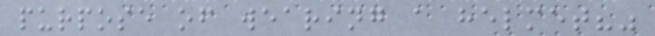purpose of wearing a helmet?"
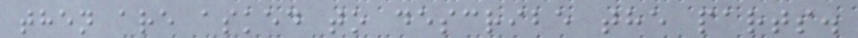then are asked to describe the parts.
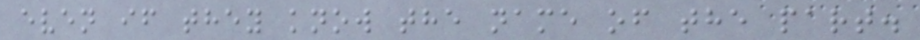even if they know the name of the part.
